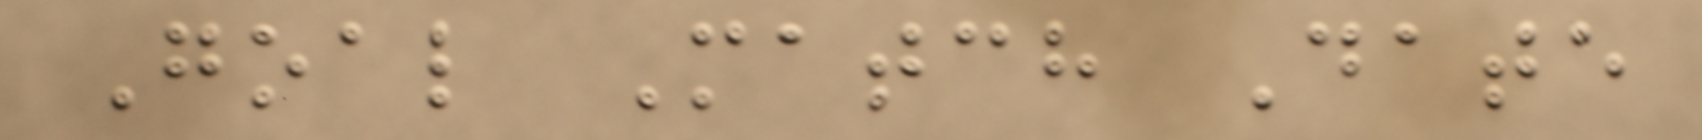Goal Match Date
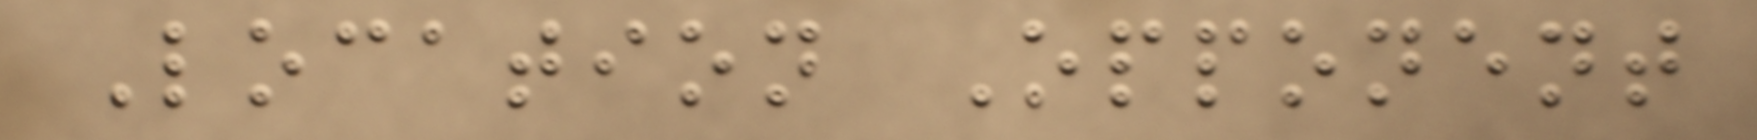Location Opponent
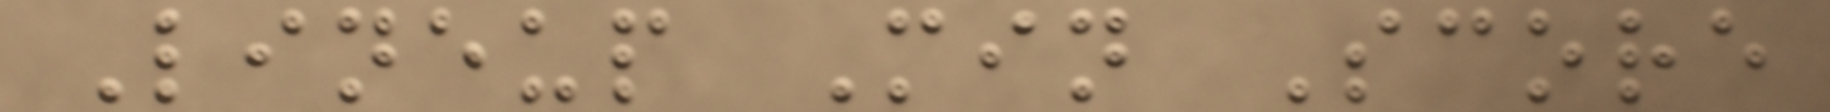Lineup Min Score
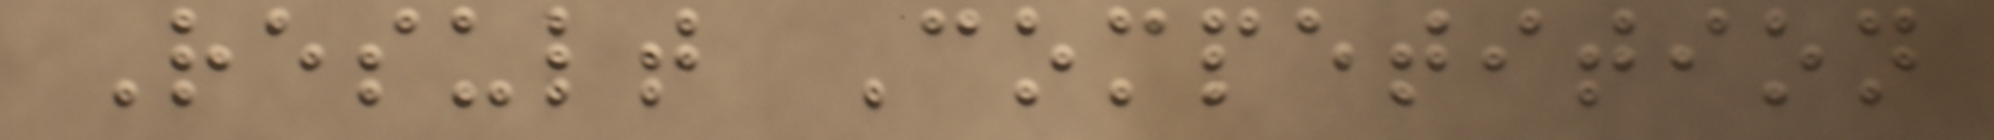Result Competition
